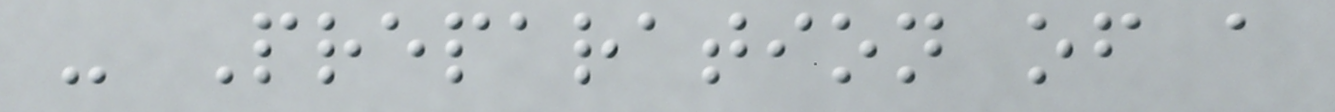- Preparation of a
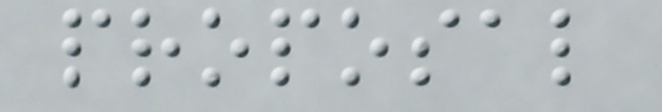proposal
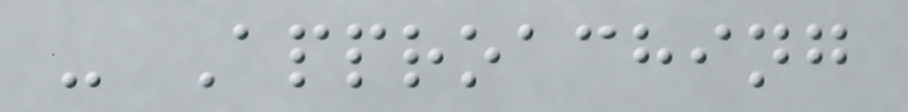- Approaching
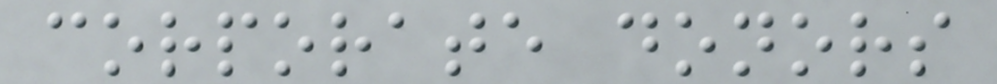corporate donors
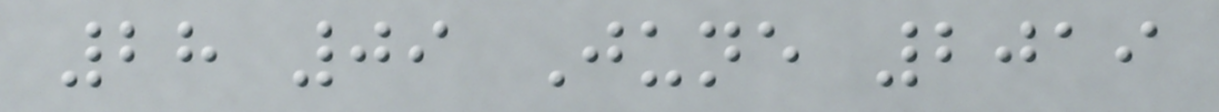28 09 June 2019
